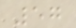57
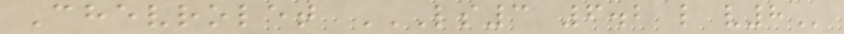Chevrolet LS3 6.2 L V8
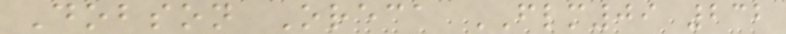Dobson Oreca FLM09 232
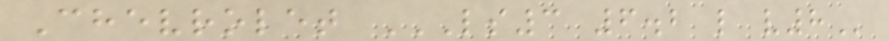Chevrolet LS3 6.2 L V8
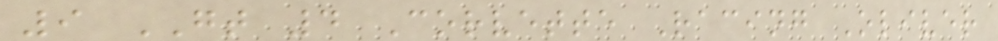9 GT 4 Corvette Racing Oliver
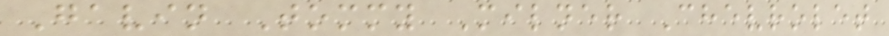Gavin Tommy Milner Chevrolet
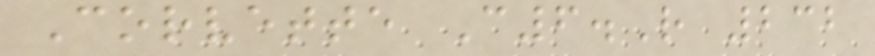Corvette C6.R 232
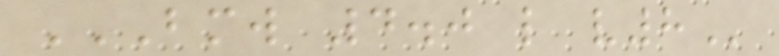BMW 4.0 L V8
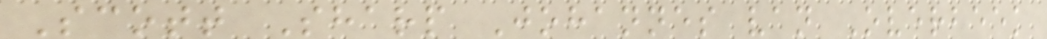Scott Sharp Johannes van Overbeek
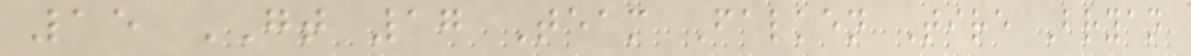15 GT 17 Team Falken Tire Bryan
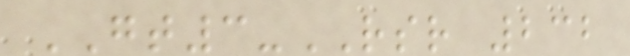GT3-RSR 232
